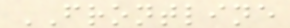FRONTLINE
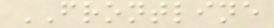FRONTLINE
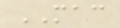MAC
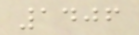1406
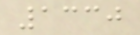1330
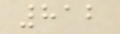812
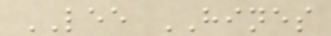LEE HINES
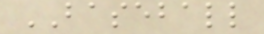BASEBALL
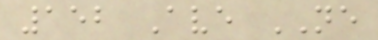152 Ave NE
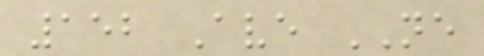152 Ave NE
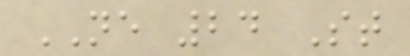NE 24 St
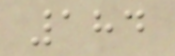184
